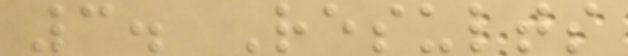3. Results
